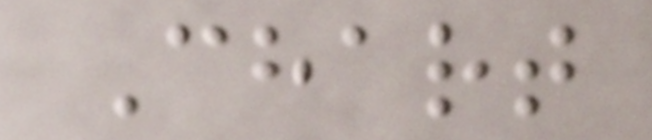Chart
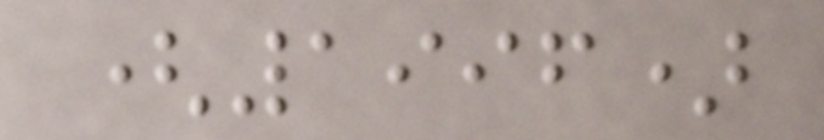(1996)
